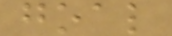goal
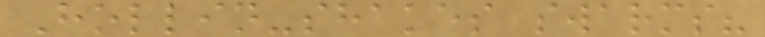Hollin-shakes swarms?
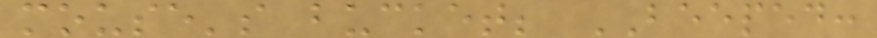mouse's bucket; BEEPED:
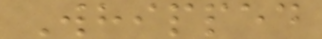Whipped
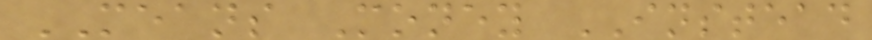MEANS Money INSTEAD
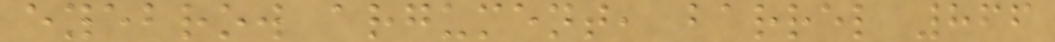eyebrow argument, barrel 866
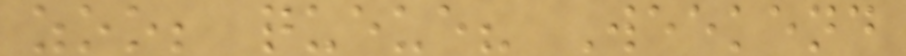zoo; queue? Weekend
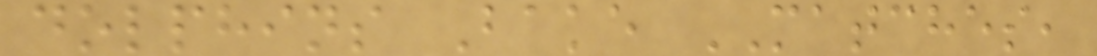dolphins Bake MATCHES,
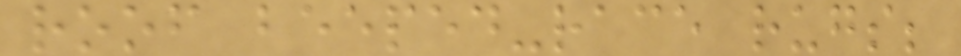roof beeped-race rugs;
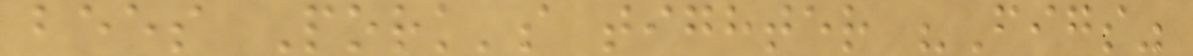bees Pork's tighter "Figs"
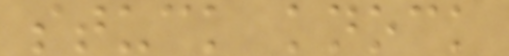stuck knock
